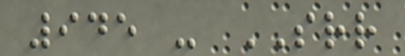945 - SRR
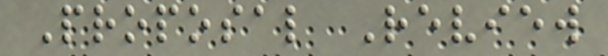Proposal Review
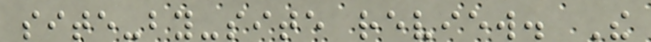site-by-site review. The
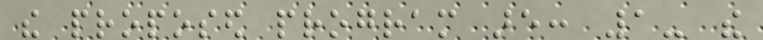the proposed program are: 1- the
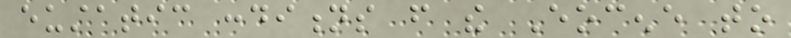eustatic conditions from the Eocene to
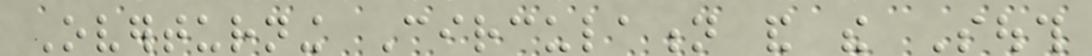Overturning Circulation and the South
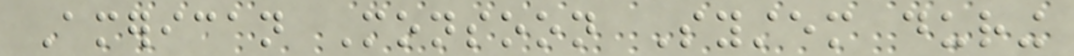American Monsoon System during
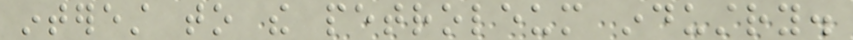interest to the petroleum industry.
